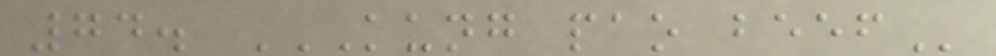74. KUNG PAO BEEF
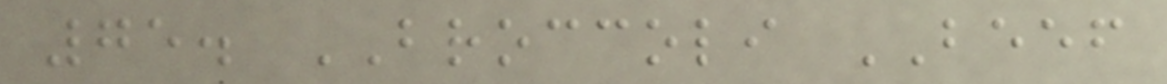75. BROCCOLI BEEF
